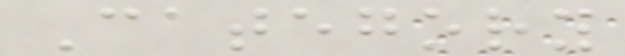Category
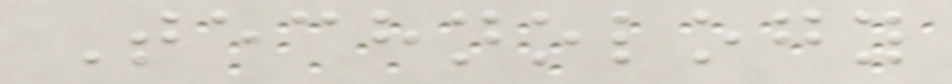Technology
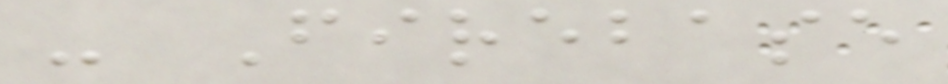- Firebase
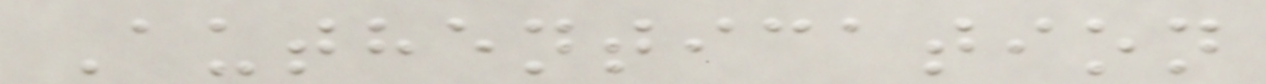Authentication
